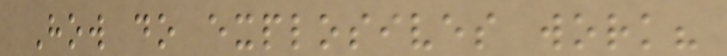How do explosives work?
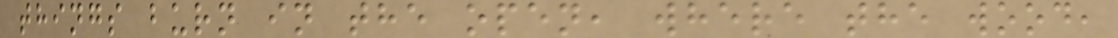things burn in the open, where the wood,
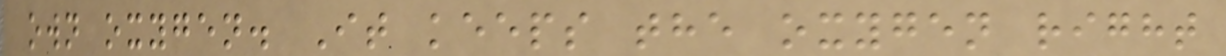own oxygen. It keeps the oxygen right
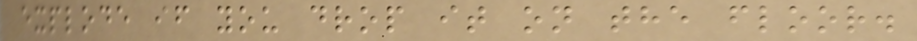explode if you drop it on the floor.
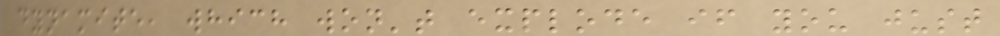dynamite, which won't explode if you just
